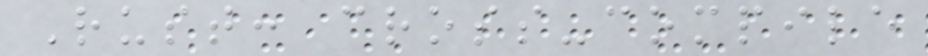Rust: cross-compile
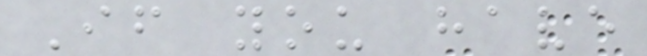If you have
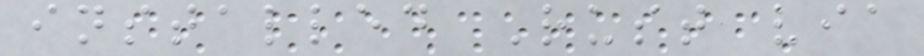installed Rust via
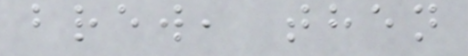brew, then
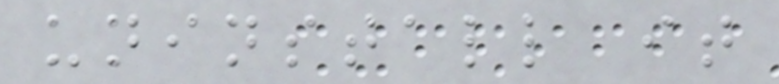uninstall it
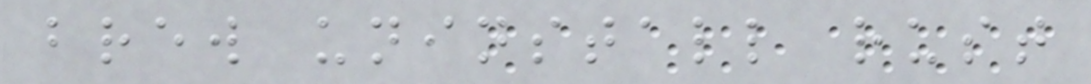brew uninstall rust
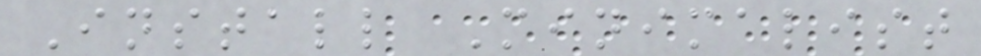Install Minimalist
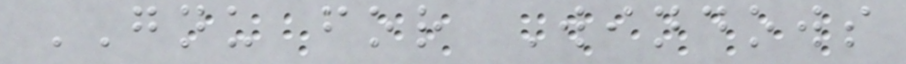GNU for Windows
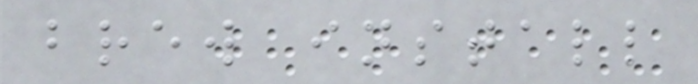brew install
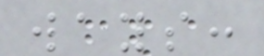ways:
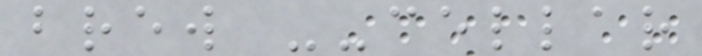brew --cellar
